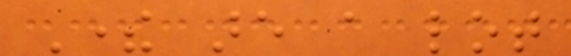There are a lot
